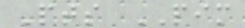Pts PIM
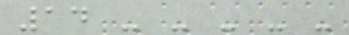14 - - - - -
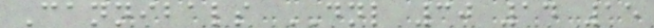Cannibals DNL 30 14 15
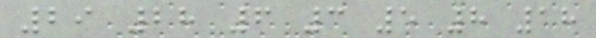29 28 6 3 5 8 18
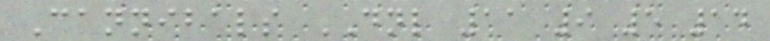Cannibals DNL 11 9 5 14
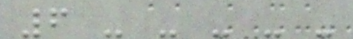6 - - - - -
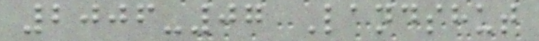2006-07 Landshut
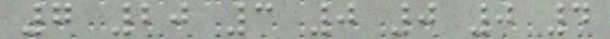7 20 3 0 0 0 4
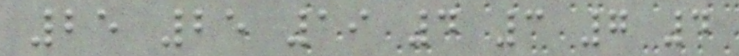25 25 19 4 3 7 4
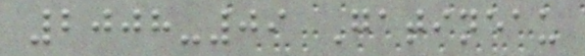2008-09 Gatineau
